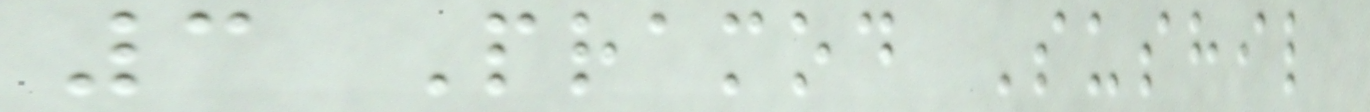3 Pramod Sushil
